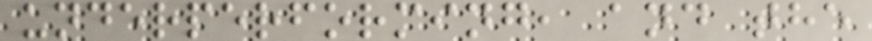underperforming, and the
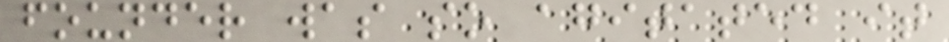founder was so agitated it
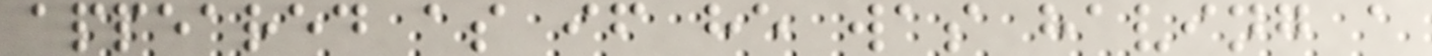appeared as if he was having a
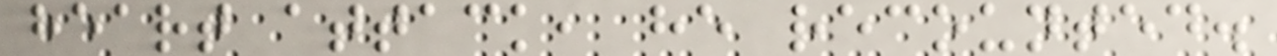heart attack, he recounted.
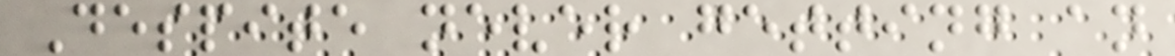Despite never getting an
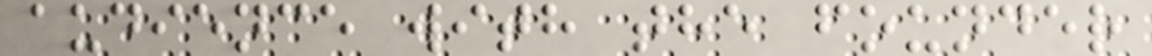audience with the founder
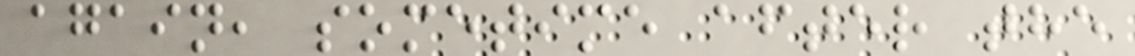again, sometime after the
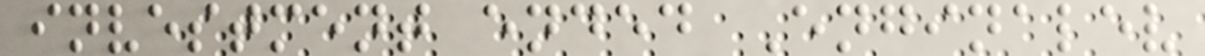investment ended Enginalev
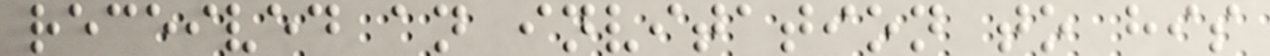received an invitation to his
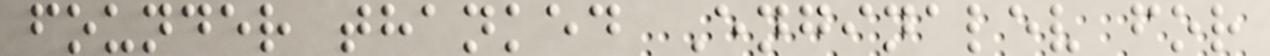founder thanked Enginalev for
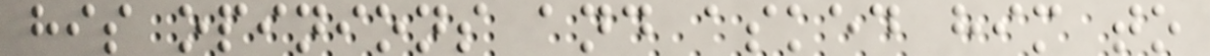his opinions and asked him to
